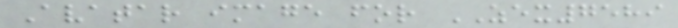Avatar image for ZEX7589
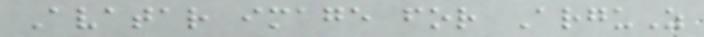Avatar image for ArguZ
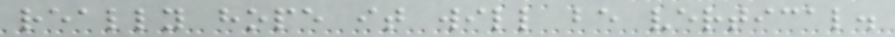really hope it will be vertical.
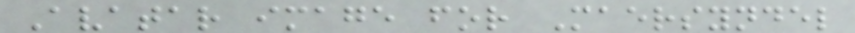Avatar image for Maersyndel
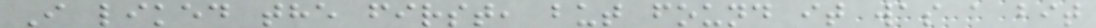I liked the first, but found it was a bit
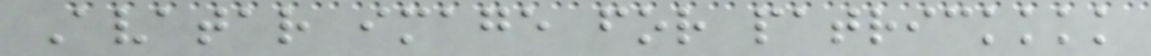Avatar image for patrickkkk
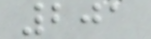201
